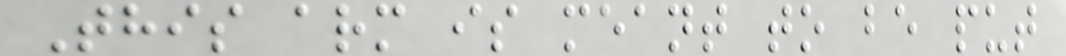This arm is meant to be put
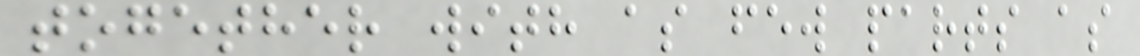together with as few parts as
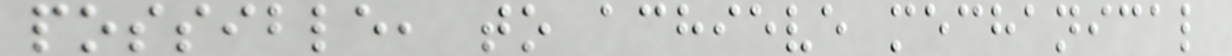possible, to achieve mechanical
